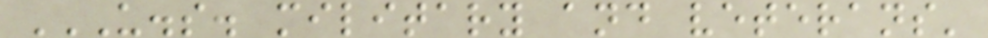U.S. MILITARY AND VETERANS'
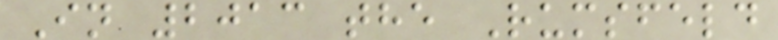In 2013 the Rumsfeld
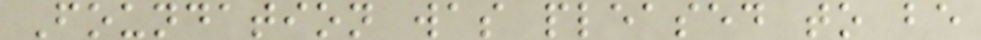Foundation was pleased to be
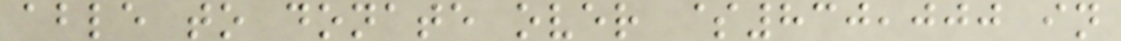able to donate over $830,000 in
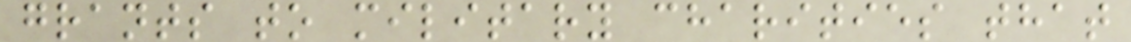grants to military charities that
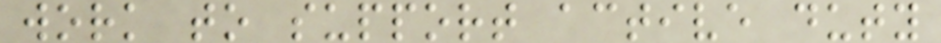work to support active duty
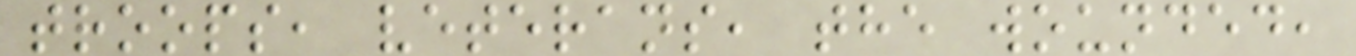troops, veterans, the wounded,
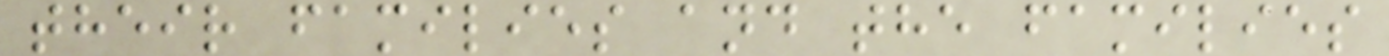their families and the families
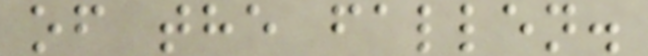of the fallen.
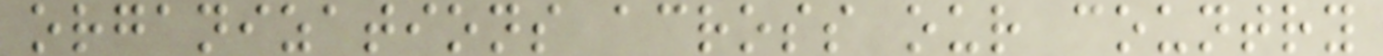organizations across our country
